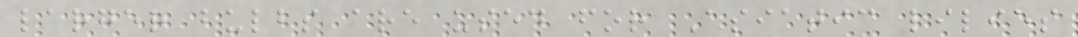larger bulbs are used for Asiatic lilies
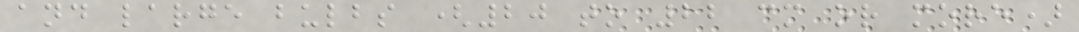and large bulbs (20 to 22 cm or more)
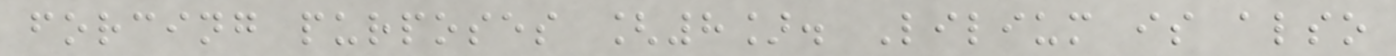forcing purposes [8]. Lilium is also
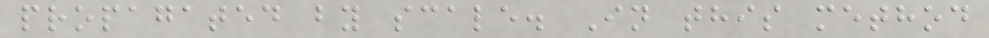propagated by scale. In this method
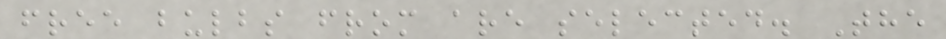free bulbs from are selected. The
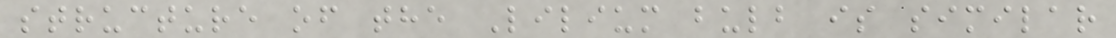structure of the Lilium bulb is similar
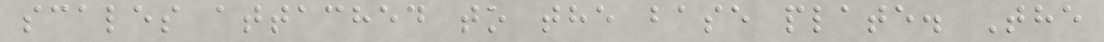scales attached to the base plate. The
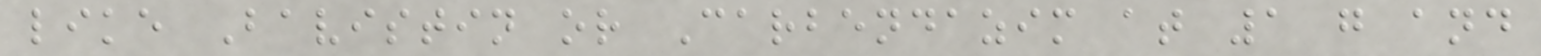like Bavistin or Carbendazim at 1 g and
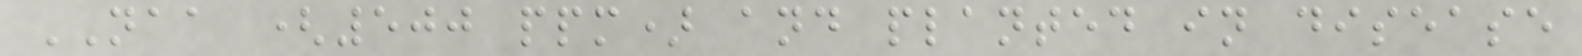NAA (500 ppm) and planted in disease
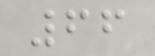66
